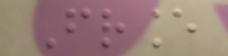France
